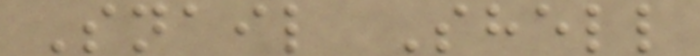Snail Shell
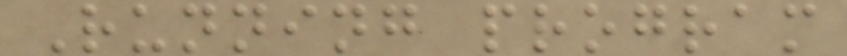Running program
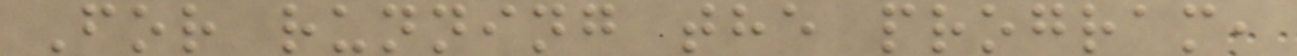For running the program,
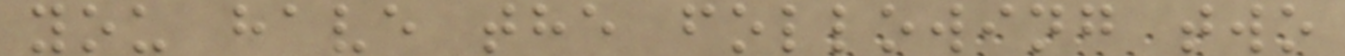you have the following two
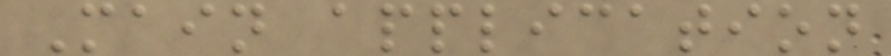Main application
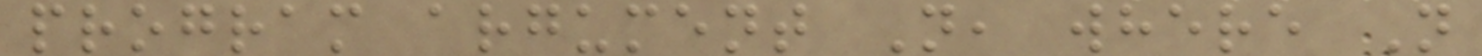program argument N, where N
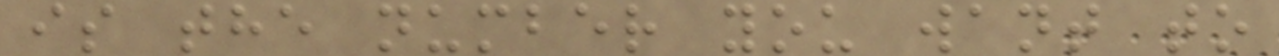is the number you want to
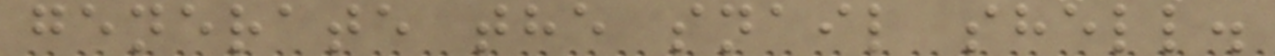generate the snail shell.
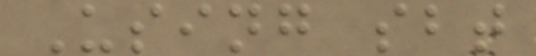Using sbt
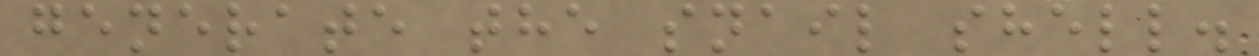generate the snail shell.
